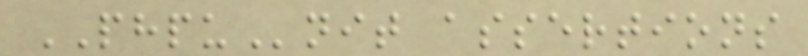PHPUnit assertions
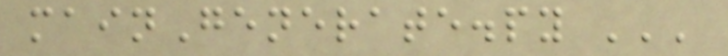mainGenerate.py '''
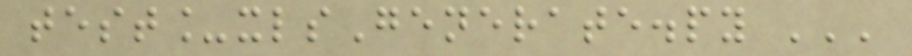test_xlsGenerate.py '''
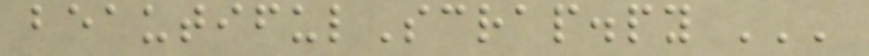beautifulScrap.py '''
